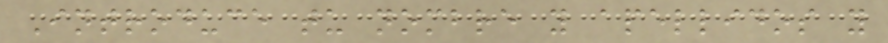Introduce tu nombre y apellidos y
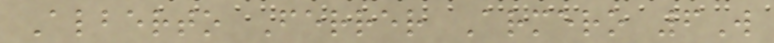Alberto Ferrer Armero 6W
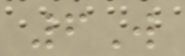6W
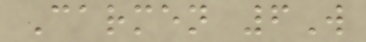Carmen 6W
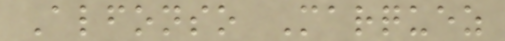Alfonso Marquez
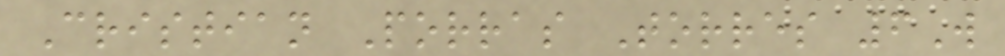Cristian Porras Torres 6W
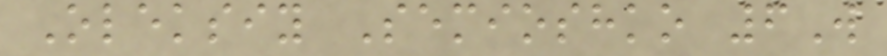Oleksiy Semioshko 6W
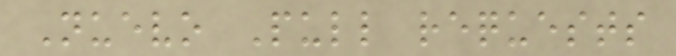Nuevo Pull requests
